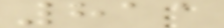811
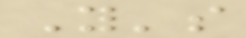You's
